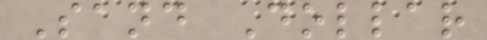Sand Dollar
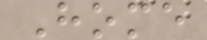Home
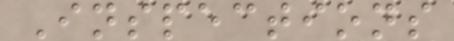Inspections
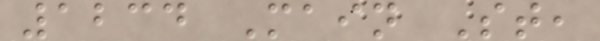1234 Main St,
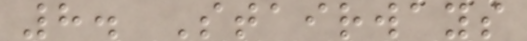8. Stairways
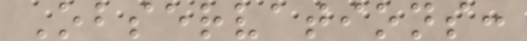Observations:
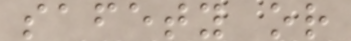safety or
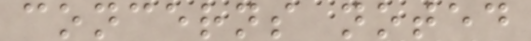concerns noted
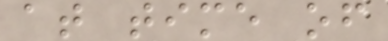at time of
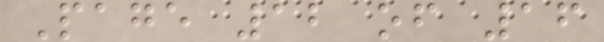Page 12 of 16
